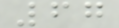67
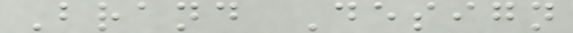Brand Design
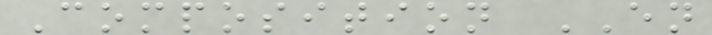Composition EN
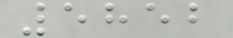5852
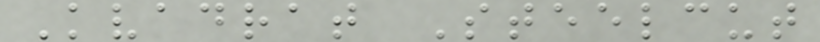Kvadrat Steelcut
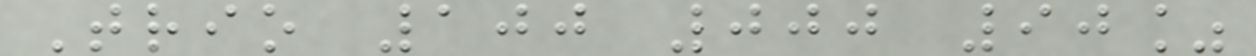Trio 100 000 90%
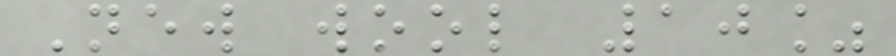New wool 10%
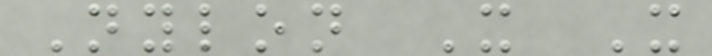Nylon X X
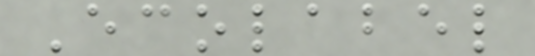Ecolabel
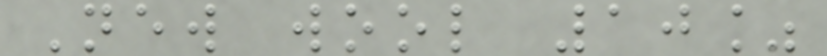New wool 10%
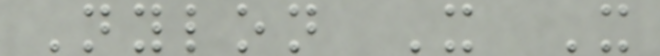Nylon X X
